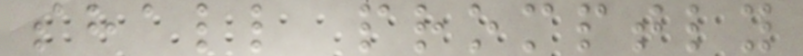shall promptly
